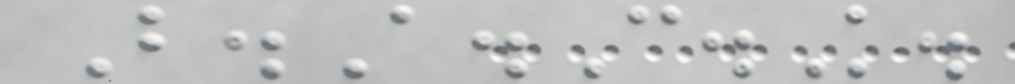B.A.C.K.
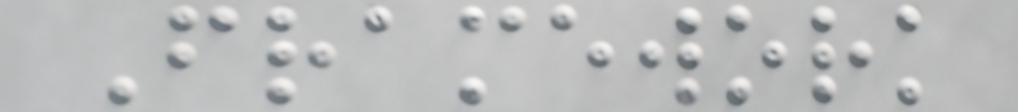Framework
